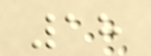18
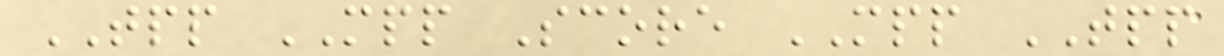TPP MPP Score MPP TPP
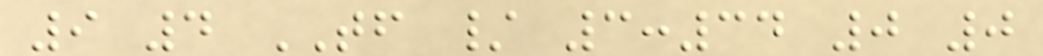9 4 TF / 3:34 0 0
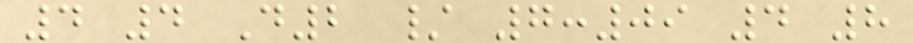4 4 D2 / 7:09 4 8
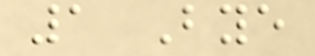1 Bye
